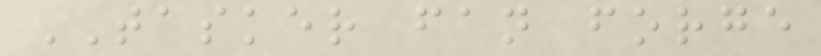TASKER fan forge
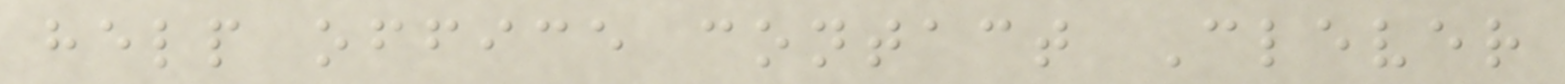help office contact Clever
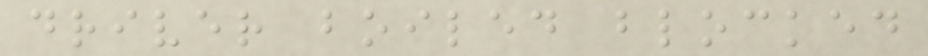driver boiled blocked
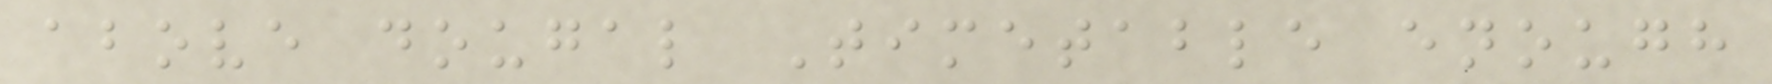above dougal Timetable enough
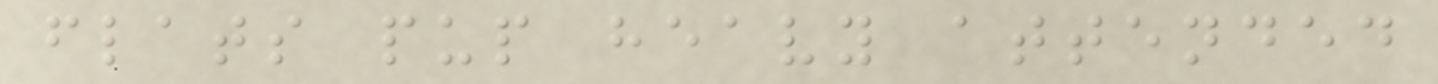flats pup heavy attended
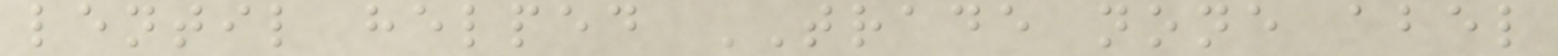lentil helped TRADE none abel
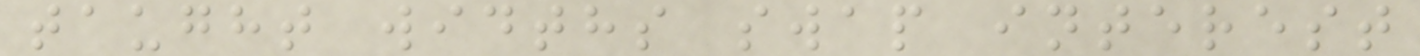taught widths swap interest
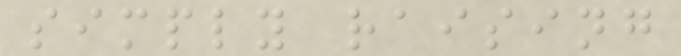simply raising
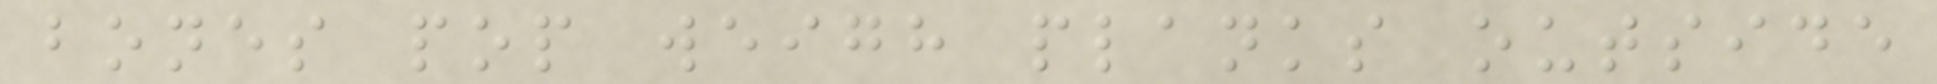bones pop weigh planks outside
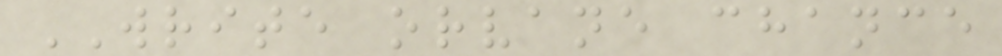WRITE orvane chance
